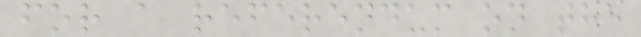for a referendum on the
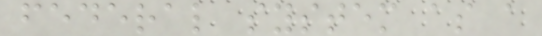federal system as a
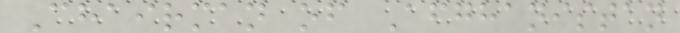Chairman of Afghanistan
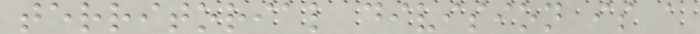territorial division is a
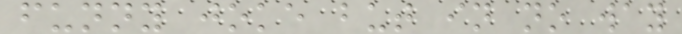funny joke but in no way
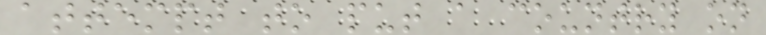attempt to put a country on
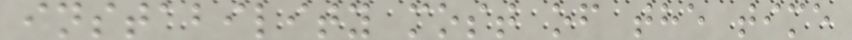instability most of the time
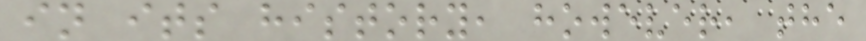in its history, however, the
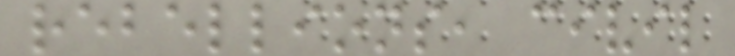rebellions, civil
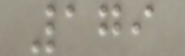179
